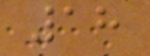18
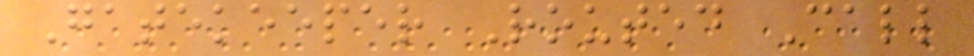Gatekeeper Routed Call
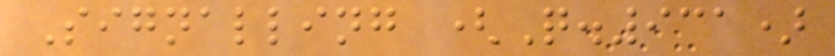Signalling (Q.931)
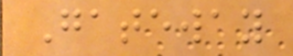Gateway
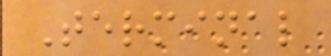Terminal
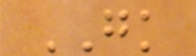GK
